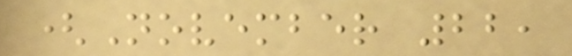(November 22,
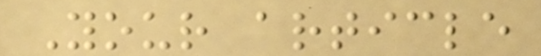Your article
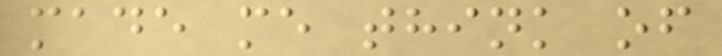made me think of
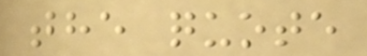the quote
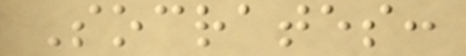Socrates:
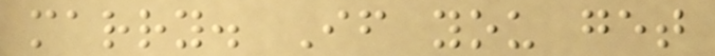marry. If you get
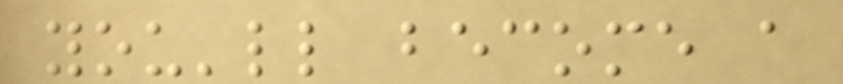you'll become a
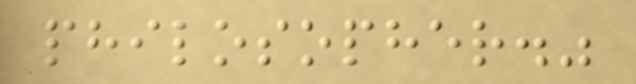philosopher."
